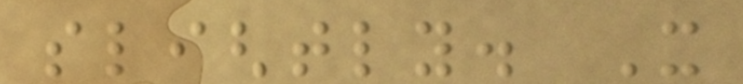slightly. It
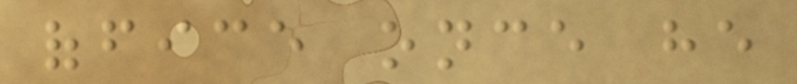office once he
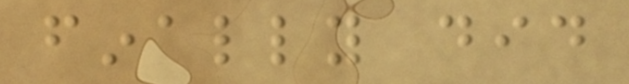finally did
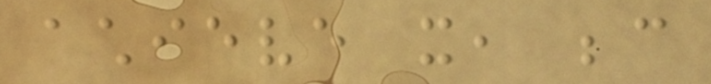achieve it, because
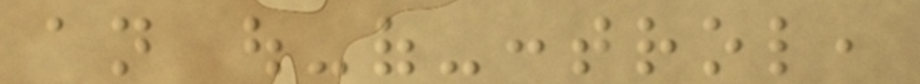an out-of-control,
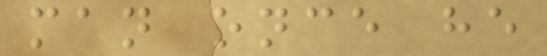man once he
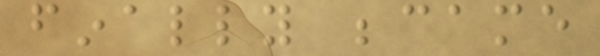finally became
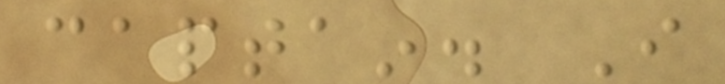captain. I
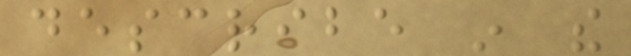describe in the
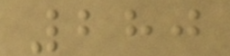280
